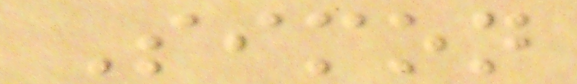Simon
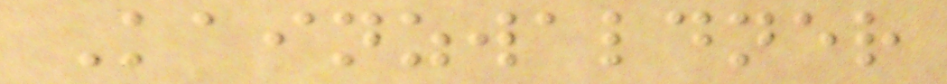Kainzwaldner
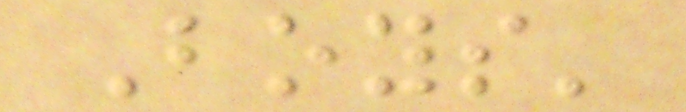Boys'
